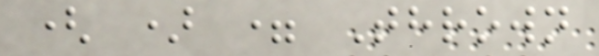( ) = Thrown
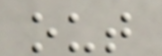out
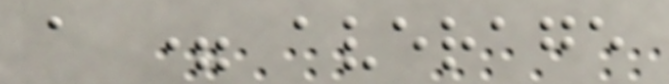a = average
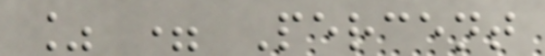% = Percent
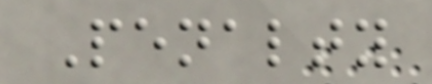Penalty
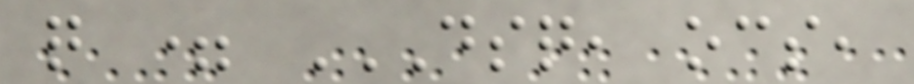q = DSQ, OCS,
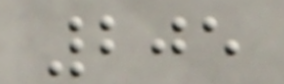205
